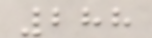288
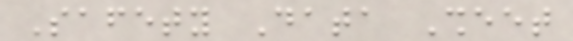Safety Data Sheet
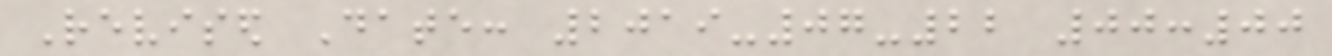Revised Date: 2019-07-22 00:00
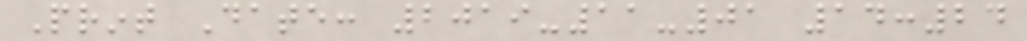Print Date: 2019-11-01 14:24
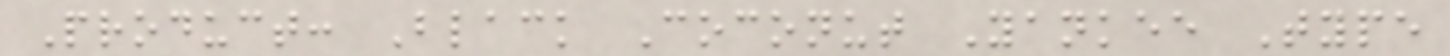Product: Black Coconut Yankee Type
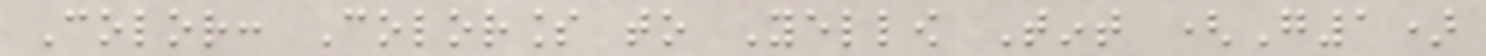Color: Colorless to Yellow Tint (G1)
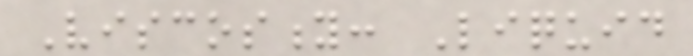Viscosity: Liquid
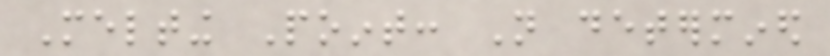Melting Point: Not determined
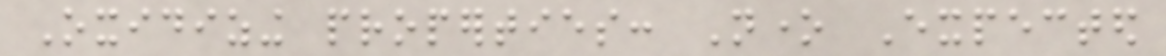Oxidizing properties: None Expected
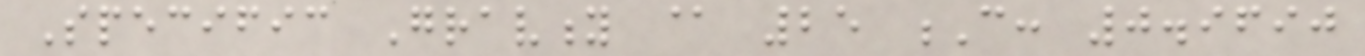Specific Gravity @ 25 C: 0.9690
